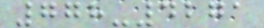778-4271
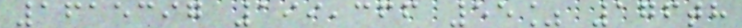1615397 199,366 55% 176th
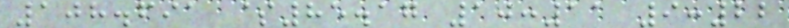108.691 $85.17 10:11 9:22
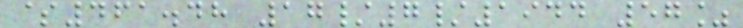$461.48 17/7/1944 57%
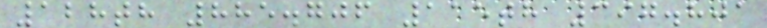128th 885.706 115th 397.801
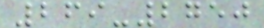269-2750
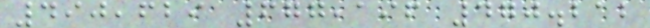490,629 677,196 470.212
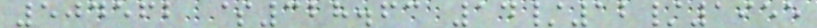504562 $328.63 14/12/1955
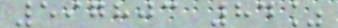597803 84%
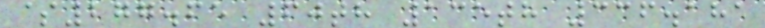$277.65 60th 135th 336.181
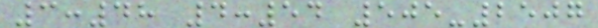3:48 4:54 505-2507
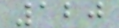120
